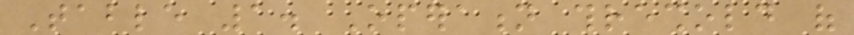Table 1. Operation threshold of
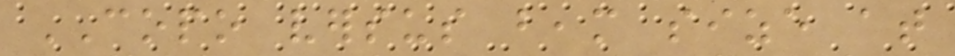COPO versus beam size at
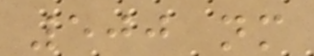500 nm
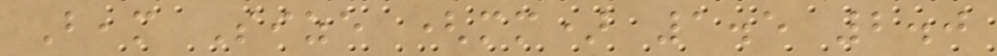Beam Size (mm) 1.5 2.0
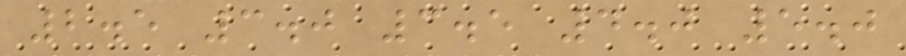2.5 3.0 3.5 4.0 5.0
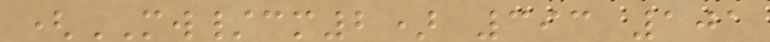(MW/cm2) 393 101
